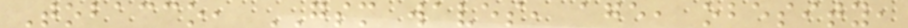Tobacco, GSM waves, age, obesity,
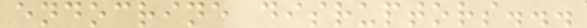endocrine disruptors...
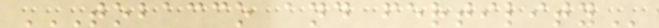TOBACCO AND FERTILITY
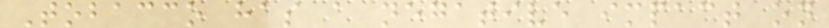Tobacco has a negative impact on
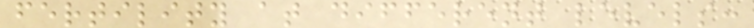fertility at different levels:
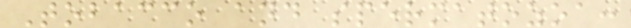Tobacco and spermatozoa:
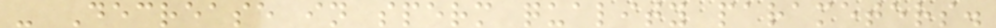- Decrease in sperm quality parameters.
